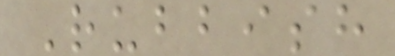Rubbish
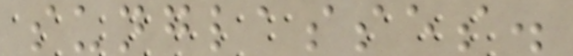sunglasses.
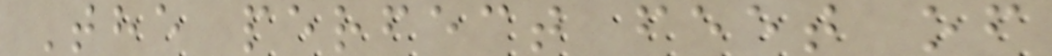The perfect feet of
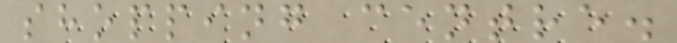shopping centre.
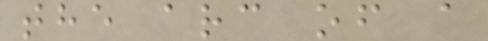the arc of a
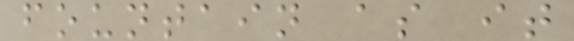fountain as it
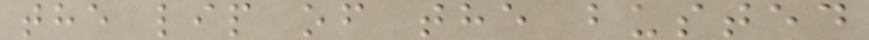the lip of the busted
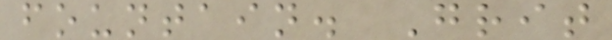fountain. Grit
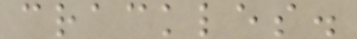crackles.
